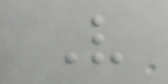V
